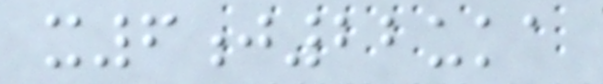x6j22uka
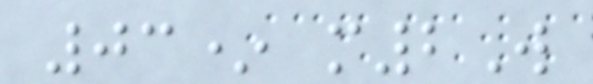03* m2W
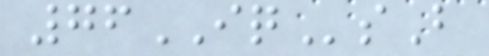76IQsB
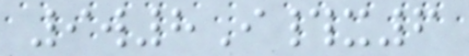9w8I#x6
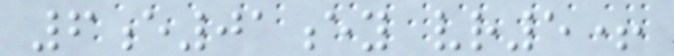6e01ey vr5+
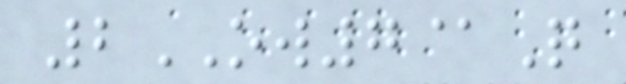2OW7@Q
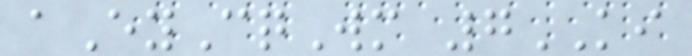aEyCqWm 7KI
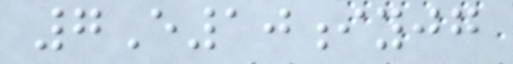7E10iyjg
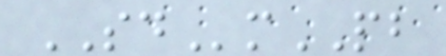SDmPB
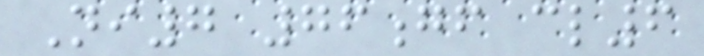Ni7 76gf cl6
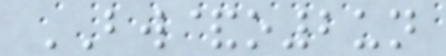BW&o2un
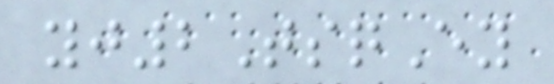yj2TsqEy
